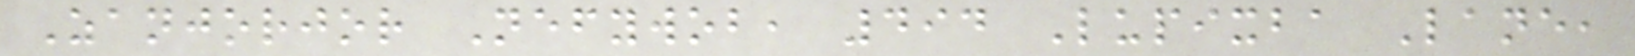Zanjorjor Nefywob, 494 Lupixba Lane,
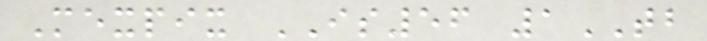Mexpix IS56 1TB
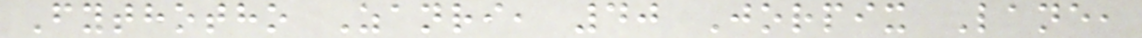Fythotho Zanri, 40 Jorpix Lane,
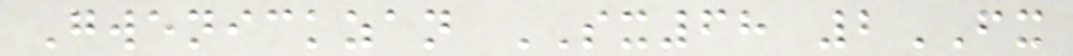Gwenickzan SX68 2FX
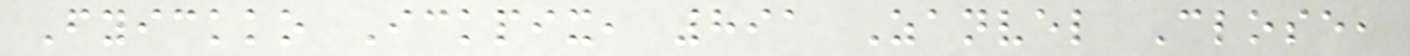Fyickko Ickpix, 891 Zanvel Close,
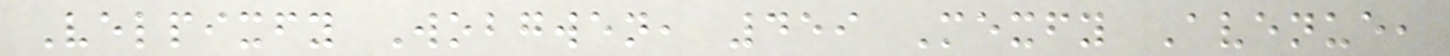Velpixfy Wobgwen, 459 Mexfy Avenue,
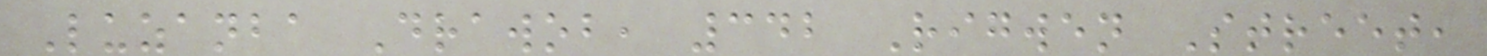Luzanba Drawob, 342 Rigwen Street,
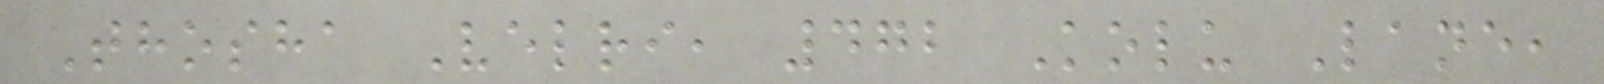Thosha Velri, 472 Kolu Lane,
